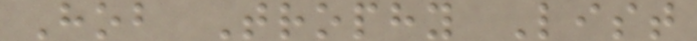Hob Trophy List
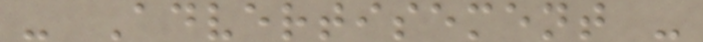- Advertisement -
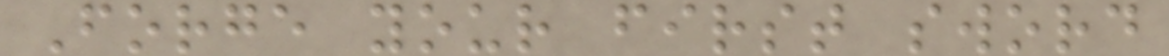Forge your first sword
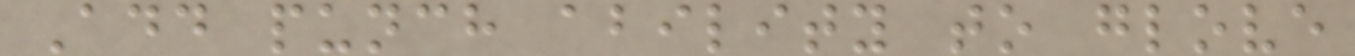Add punch ability to glove
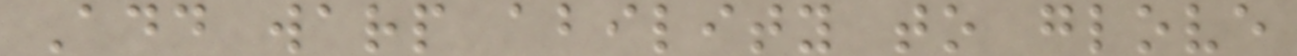Add warp ability to glove
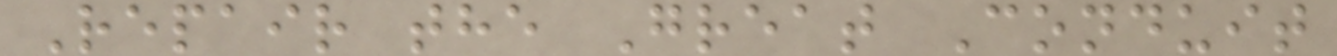Repair the Great Conduit
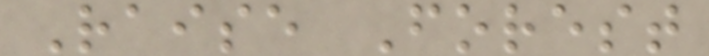Raise Forest
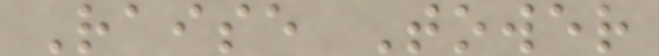Raise Tower
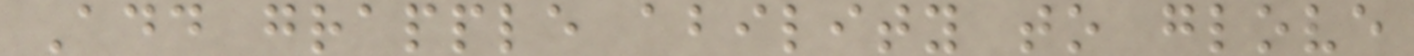Add grapple ability to glove
